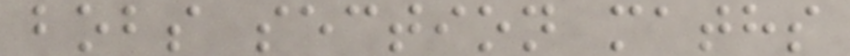bobs section maths
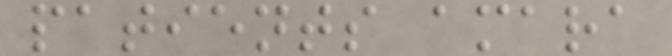patients amara
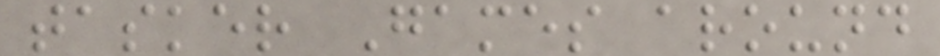tasker Games around
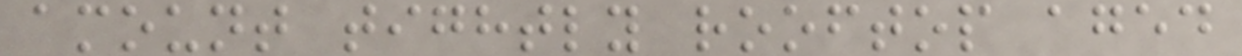amount tightly rooftop aged
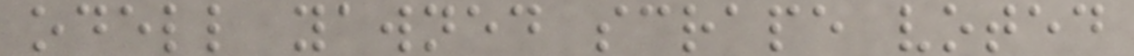odell yawned scrape voted
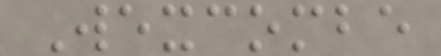Wexcombe
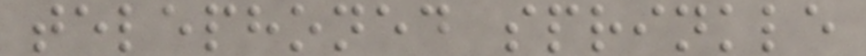telephoned sprinkle
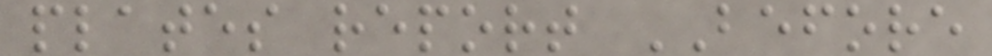plates report BEFORE
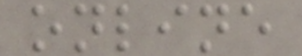online
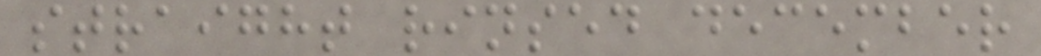straight rinsed december
